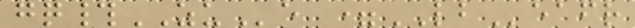gq#ZUe =LBeafr
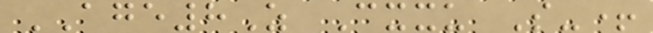AGE8Z Cxxu S-+
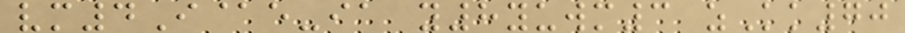vm4I@e-ia y8yuwm3 zKk70
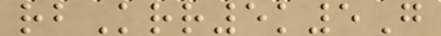rbKrr5k5G
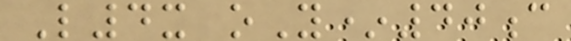L4x oY*40c
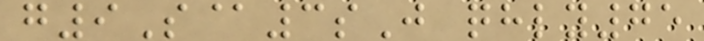g9S@3sJ qhly75
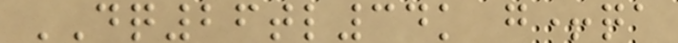DQ26tl34k g+qa
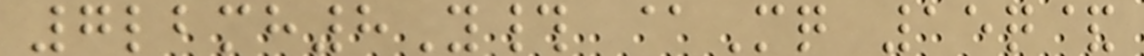7lbmh8Y# @Mq 15q&
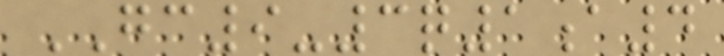GC9-3q1a4
